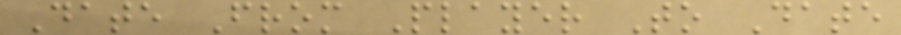Date From Player To Date
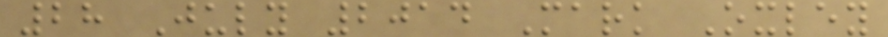28 July 2014 Mark Oxley
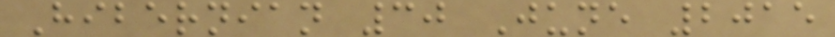Hibernian 30 June 2015
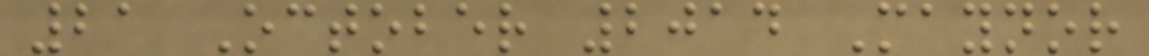21 October 2014 Maynor
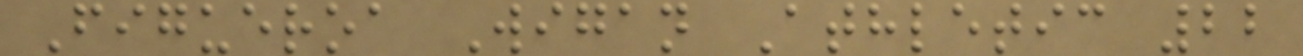Figueroa Wigan Athletic 22
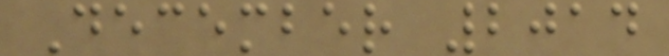December 2014
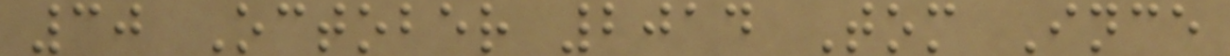30 October 2014 Tom Ince
